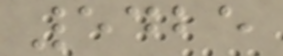5425
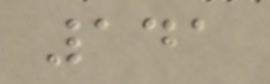141
